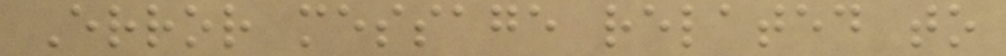Error message related to
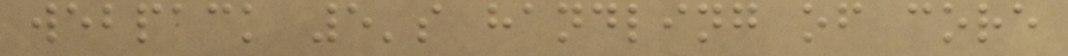webpack 5's handling of core
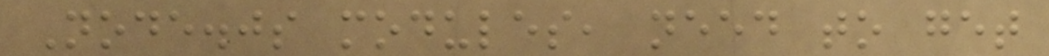Node.js modules, need to get
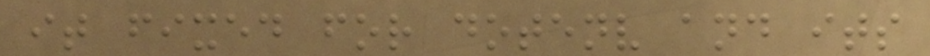it fixed for dotenv and its
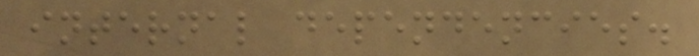internal dependencies.
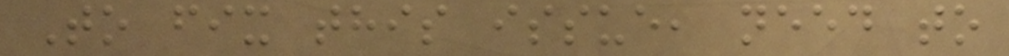To fix this issue, need to
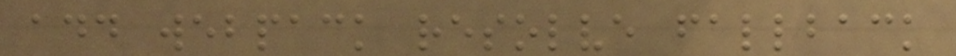add webpack resolve fallback
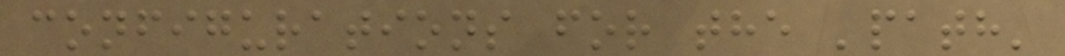configurations for the 'path'
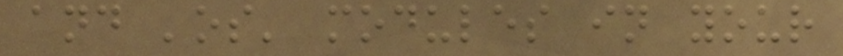and 'os' modules in your
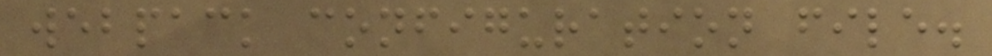webpack configuration file.
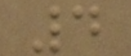4
